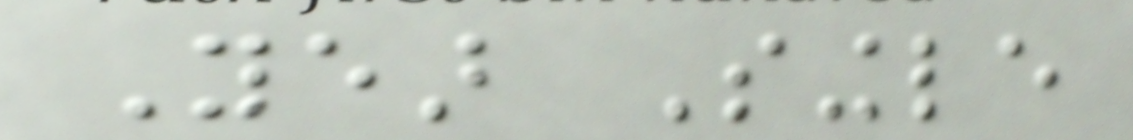Year Single
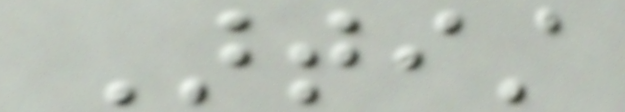Artist
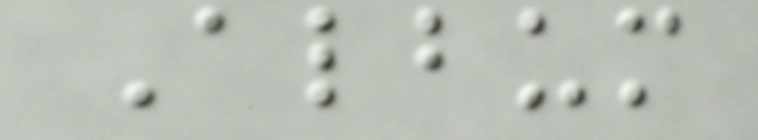Album
